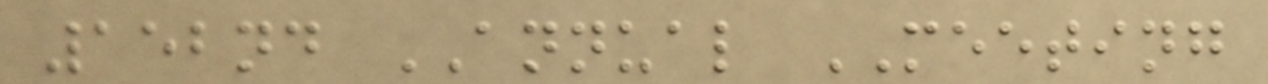152nd ANNUAL MEETING
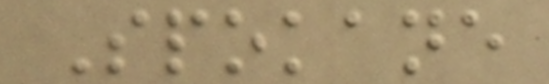Spokane
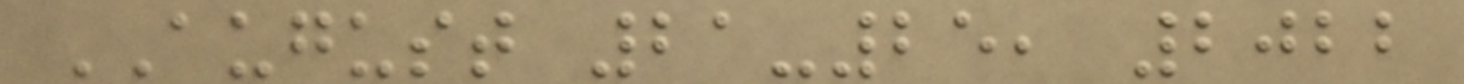AUGUST 21-25, 2022
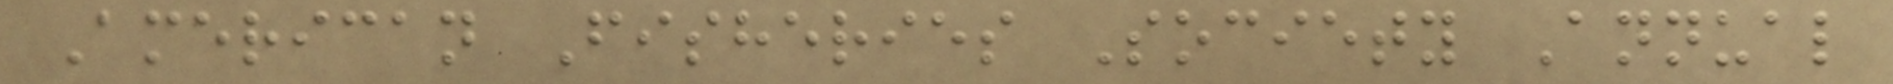American Fisheries Society Annual
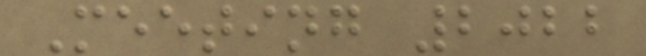Meeting 2022
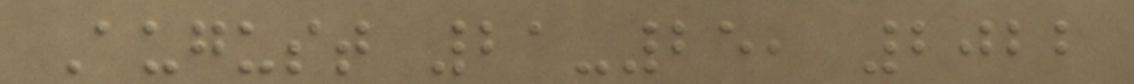August 21-25, 2022
